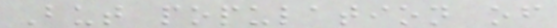But population of
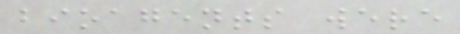bioagents were
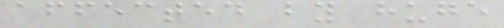affected by huge
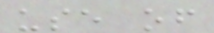use of
